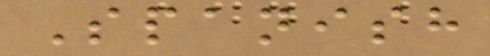Spanish
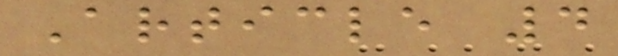Article 4
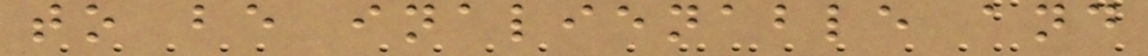to be inalienable and
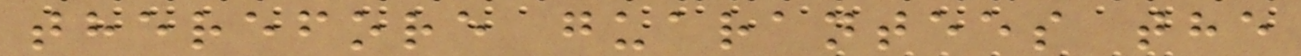therefore guarantees the
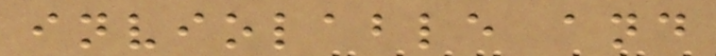inviolable and
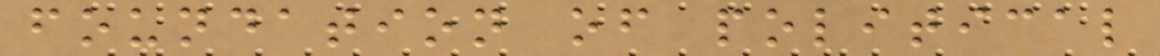foundation of political
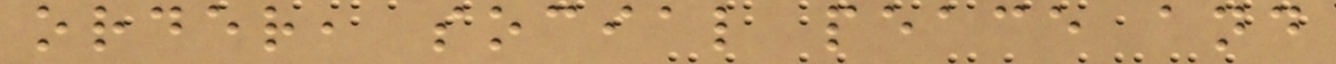order, social peace and
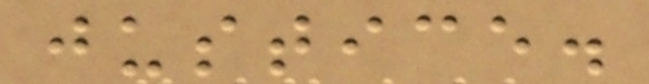justice.
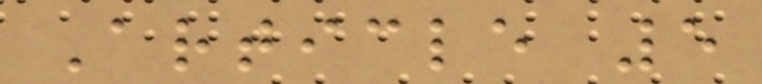Article 5
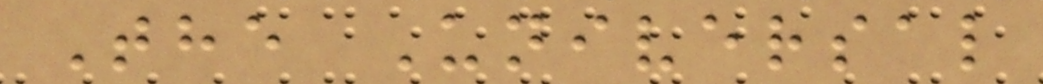The Universal
